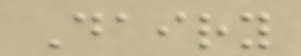Dairy
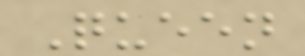Queen
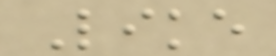Like
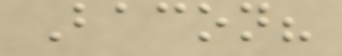Bacon?
